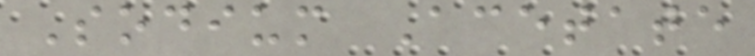Sodium Acetate
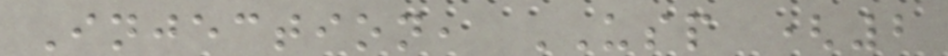Injection, USP (2
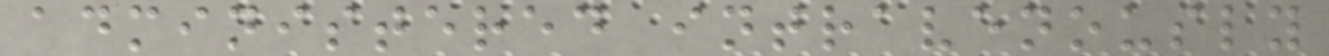administered intravenously
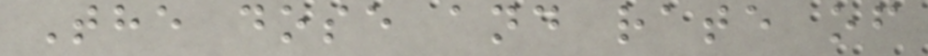The dose and rate of
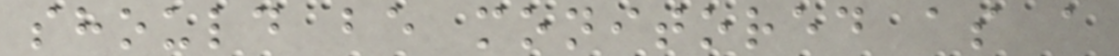should be monitored as a
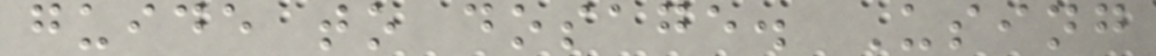guide to dosage. Using
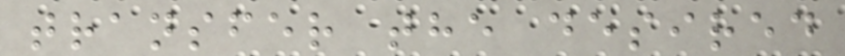transfer the desired
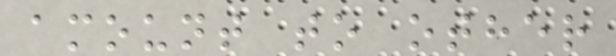amount to other
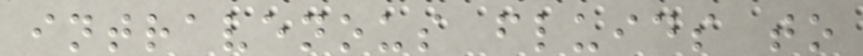intravenous fluids to
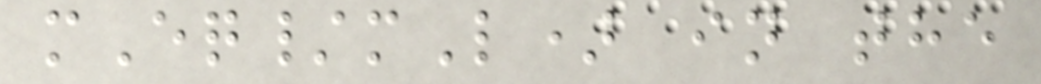mEq/mL) in the
